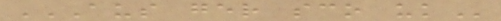AUS GER SCO UK
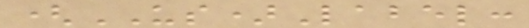(US)Label:
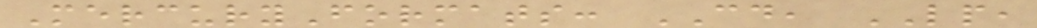MercuryFormats: CD, LP,
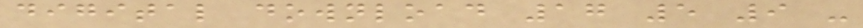digital download 17 5 9 -
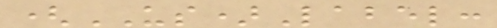(US)Label:
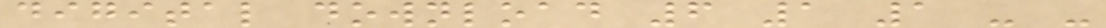digital download 6 1 1 - -
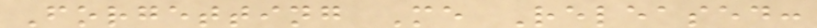Forgetting Me Released:
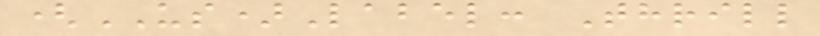(US)Label: Thrill
